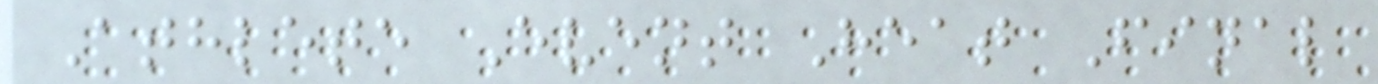Athlete Event Heat Final
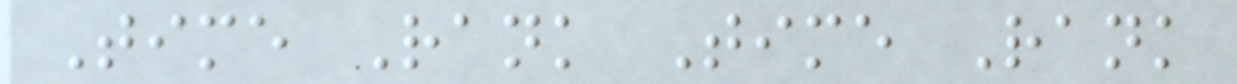Time Rank Time Rank
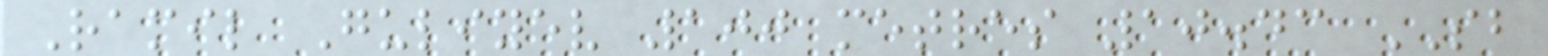Ramil Guliyev 100 metres 10.43 SB
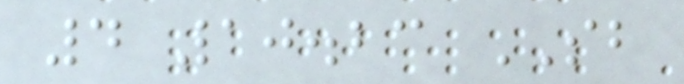4 10.23 SB
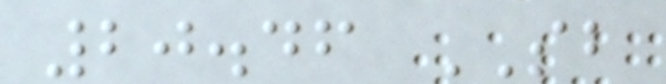20.46 SB
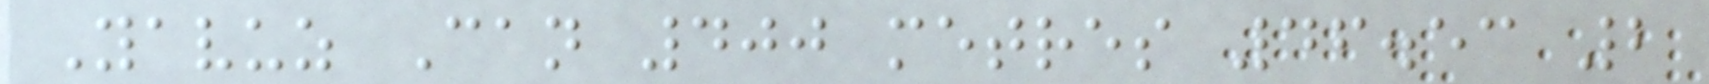Yavuz Can 400 metres 46.53 2
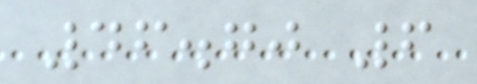46.70 6
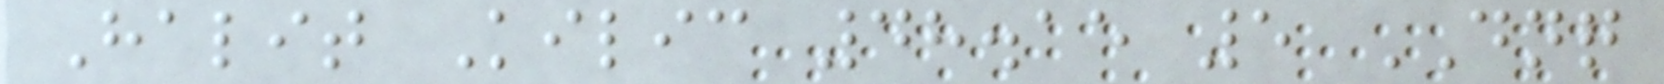Halit Kilic 48.15 5 DNQ
